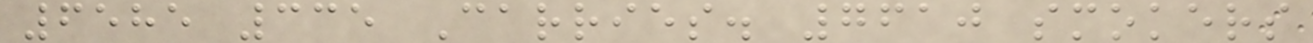6585 335 Carries. 7610 smokers
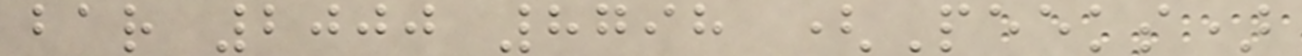bar 2000 8798 (Peeks)
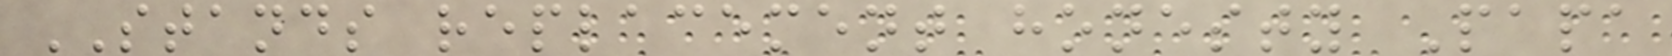STANDS replacement honesty Papa
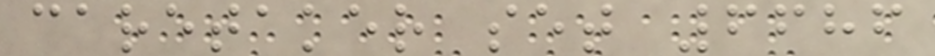caretaker set 6686
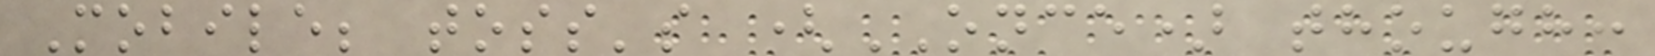Mobile; toss's (ONCE) though:
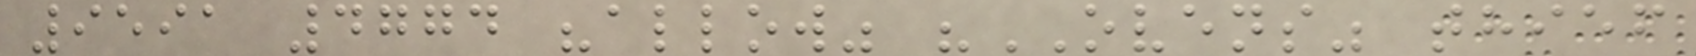9591 4774 "allow" "OVENS" thief
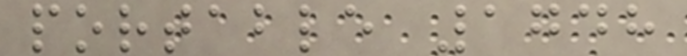portable 1748
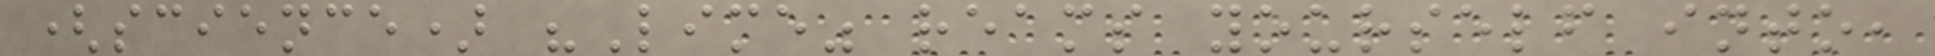(science) "Lime" reams yourself into,
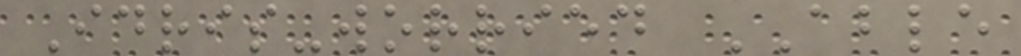Idris-worried ABLE
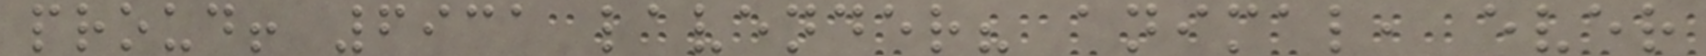proud! 6931 lavender? animal, ever
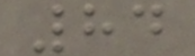84
